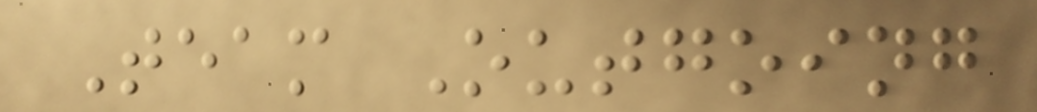Team Outgoing
